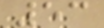53
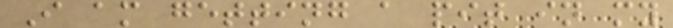I am getting a pit in my
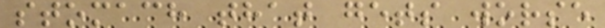stomach that gets worse
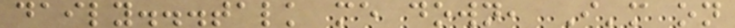daily...talk me down, I'm on
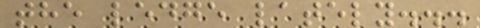the ledge lately...
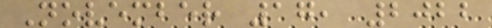November 17, 2022
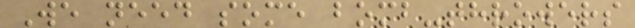We need some bomb-throwers
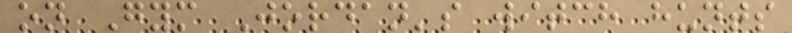on Gym Jordan's witch hunts
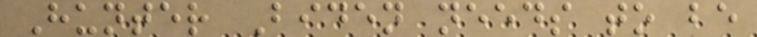Hunter Biden needs to be
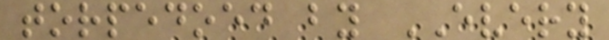torpedoed by EVERY
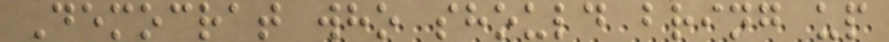Democrat who should bring up
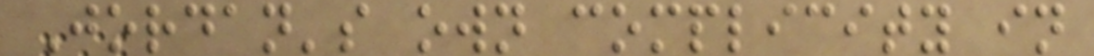Jordan's own complicity in
